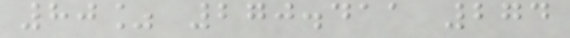80% 270.411 274
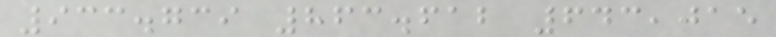933.739 863.612 643,015
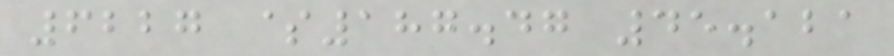6227 $187.47 45.121
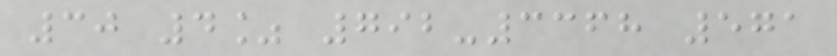30 4% 792-3368 571
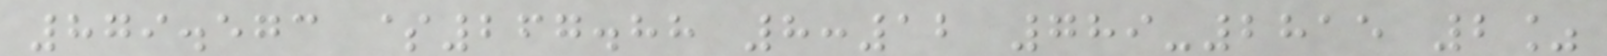879.573 $267.88 8:12 789-2815 2%
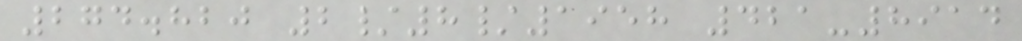274.820 2/8/1958 421-8914
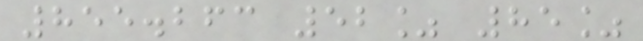855.263 52% 85%
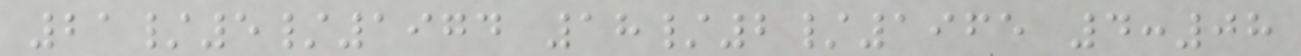21/5/1974 18/2/1965 4:08
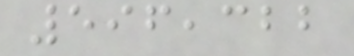596,322
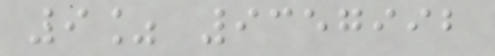9% 9357992
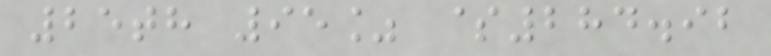25th 95% $284.92
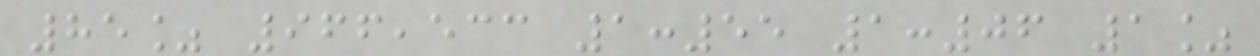85% 966,533 1:55 1:06 1%
